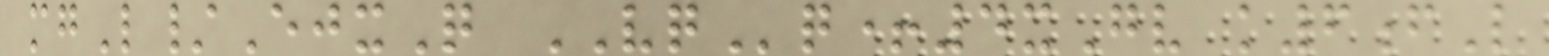mgL/EjxQ VQq+4xGv k6fL
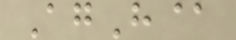AgH@
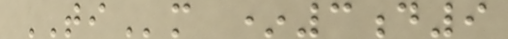TIm *3d9
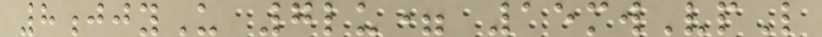8jjyU 7lu= 15mwVpL
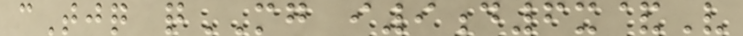cTjq qMG i9d6x&V
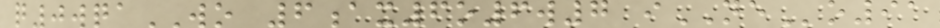q0wqaWO 6ax6o6w7 iNEo91
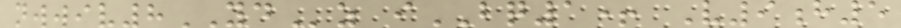nwwiv8YDz iBQ1+ V9h5
